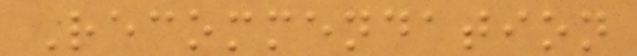Recommendation
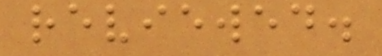reviewed.
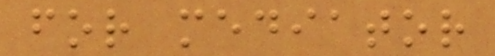for mediator
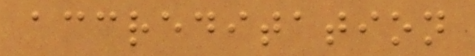accreditation
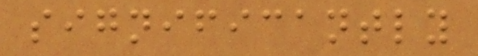significantly
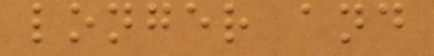longer and
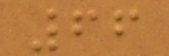66
